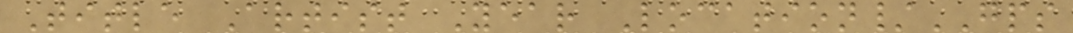Title Artist Year Location/GPS
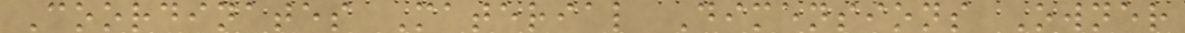Coordinates Material Dimensions Owner
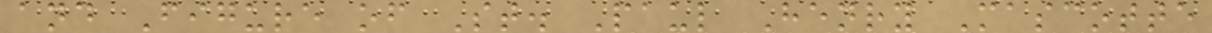and Figure of St. Paul Henry Mascotte
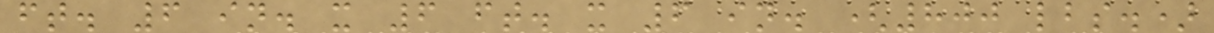ft. 6 in. x 6 ft. x 6 in. (800 lbs.)
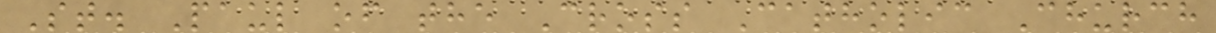St. Paul of the Cross Catholic Church
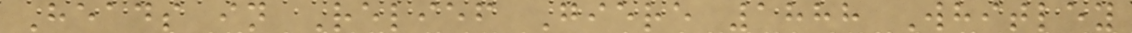Heads in Relief Giere 1888 Whitley
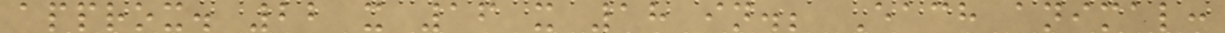approx. 22 x 16 x 18 in.; Each animal:
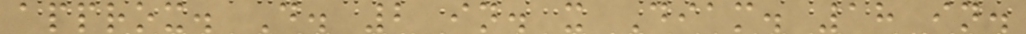approx. D. 2 in. x Diam. 18 in.
